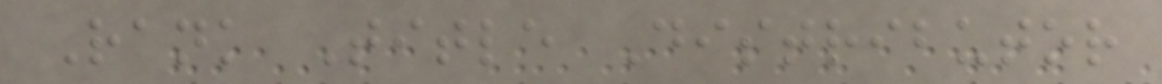Rank Title Distributor
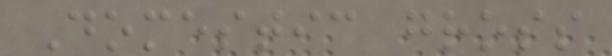Domestic gross
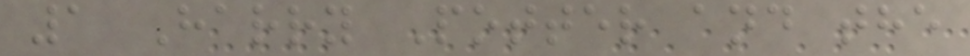1 Harry Potter and the
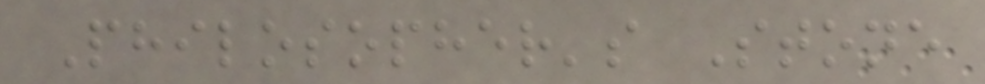Philosopher's Stone
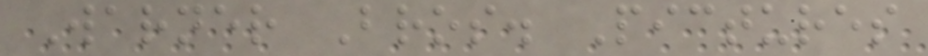Warner Bros. Pictures
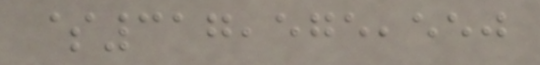$317,575,550
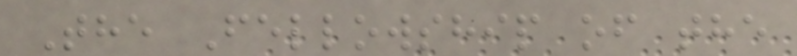The Fellowship of the
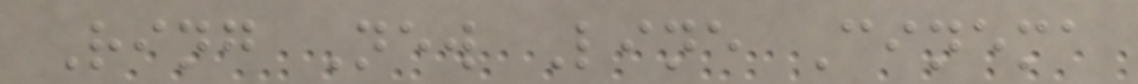Ring New Line Cinema
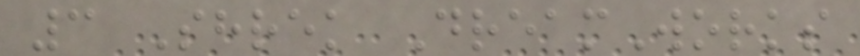3 Shrek DreamWorks
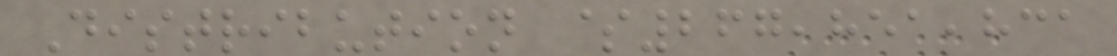Distribution $267,851,831
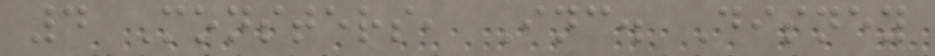4 Monsters, Inc. Disney
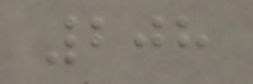208
